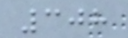308
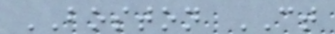BOSTON CT
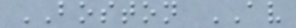BOSTON AV
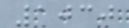1030
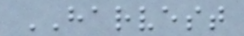HARVEST
